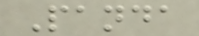Panda
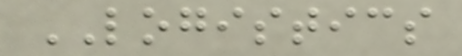LOGISTICS
